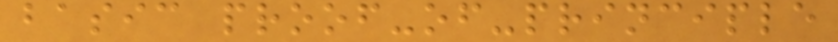basic proof-of-principle
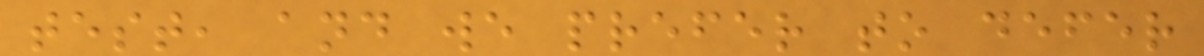test, and we prefer to defer
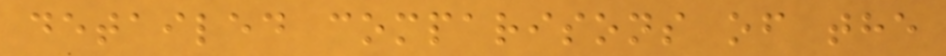detailed comparisons of the
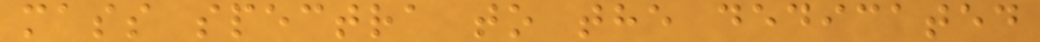mass spectra to the dedicated
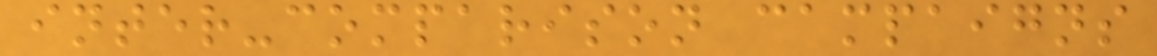inter-comparison campaigns
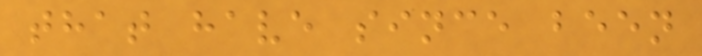that have since been
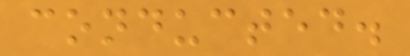conducted.
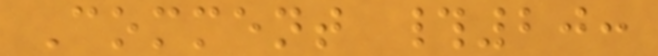Comment #20:
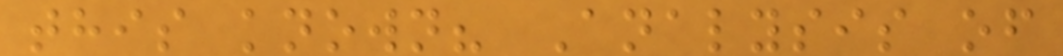this known? Analysis of
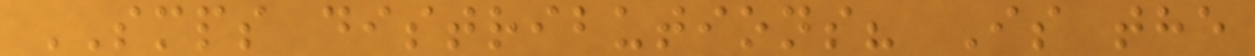SMPS distributions? Is the
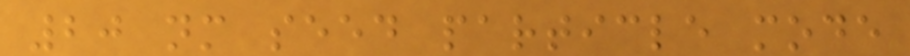20 nm seed particle mode
